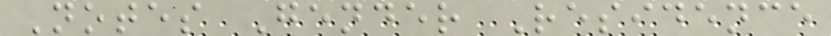Notes Gender Residence
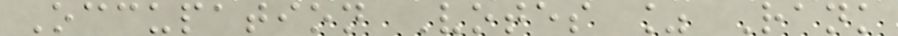Occupation Votes % Rank
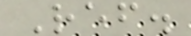Ref.
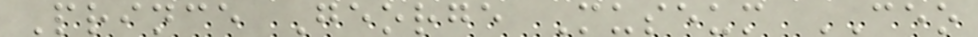Prince George Museum CEO
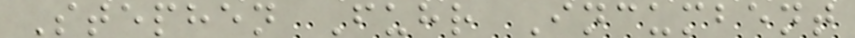Stephen Fuhr Incumbent
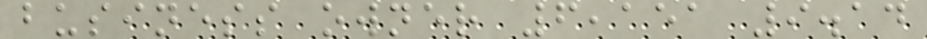business owner 6,151 9.14
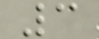3
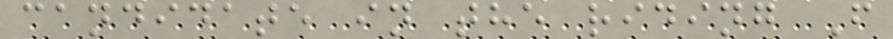candidate in the riding F
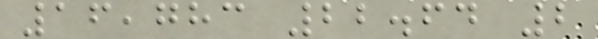16,783 22.64 2
